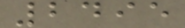2495
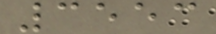3553
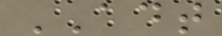ADT
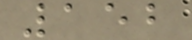152
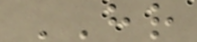HR
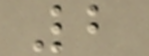2
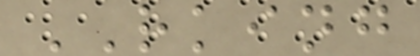RKING
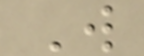W
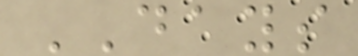DAYS
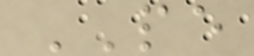PE
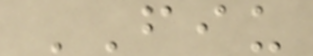FIU
